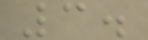3.
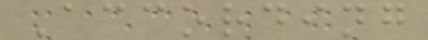According
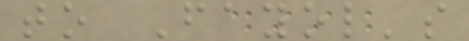to Fayol's
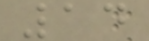14
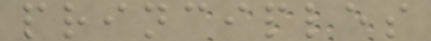principles
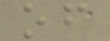of
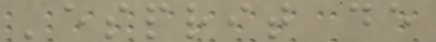'esprit de
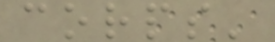corps'
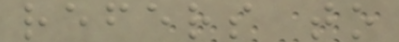refers to
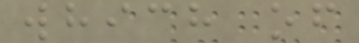which of
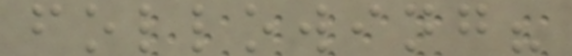following?
